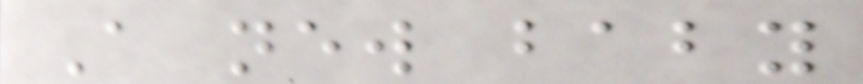A new baby
